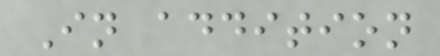In addition
